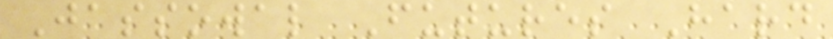Jassowal Futures Hard
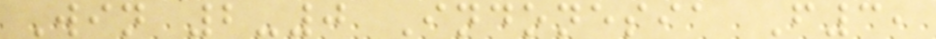Win 2-0 Indonesia F3,
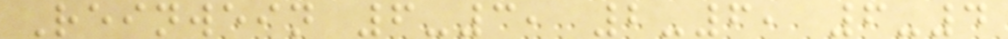Reinwein 6-3, 2-6, 6-4
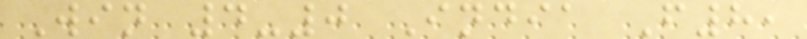Win 4-0 India F8,
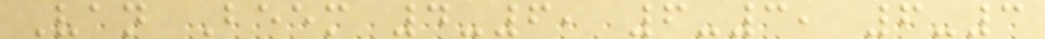Van Beem 4-6, 6-3, 6-3
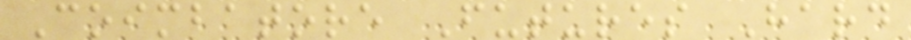Coimbatore Futures Hard
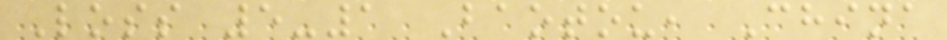Loss 5-1 Baotou, China
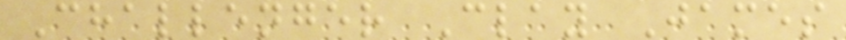Challenger Clay James
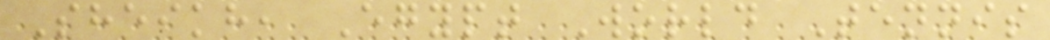Sheikh, Egypt World Tennis
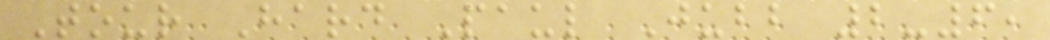Tour Hard Paul Jubb 2-6,
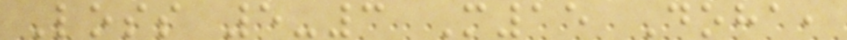Loss 5-3 M15 Doha,
